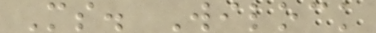Ms. Wilock
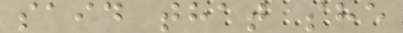said that she
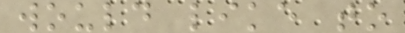would like to
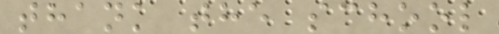thank the school
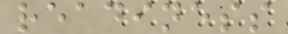readiness
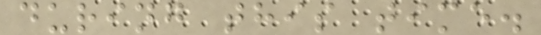during this time.
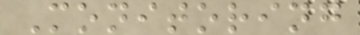Monitoring
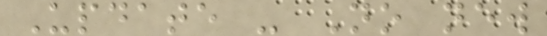Update - No new
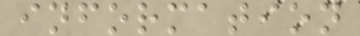information
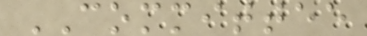COMMITTEE
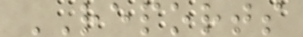REPORTS
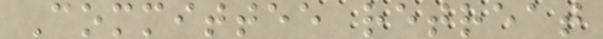Committee retreat
